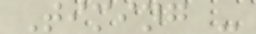Timing -
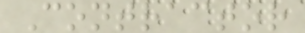Contractor
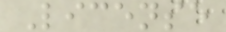License
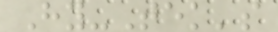Hy-Tek's
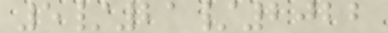5/21/2022
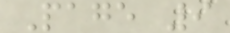Page 9
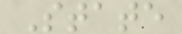State
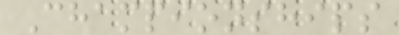Championships
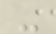-
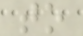to
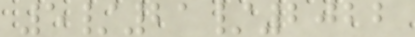5/21/2022
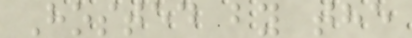Hosted by the
